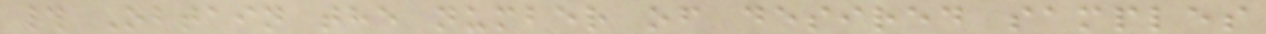# Obtain the number of desired samples
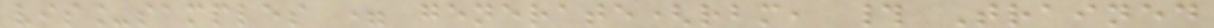vis_samples = generate(rbm, # Trained
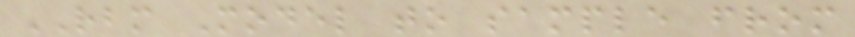RBM Model to sample from
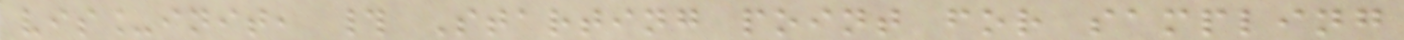vis_init, # Starting point for sampling
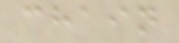chain
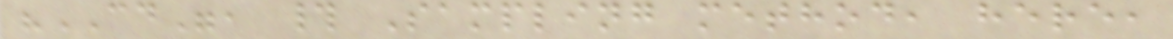"CD", # Sampling method, here,
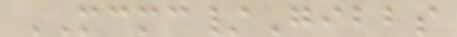MCMC/Gibbs
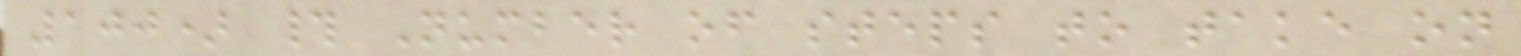100) # Number of steps to take on
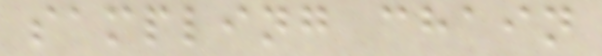sampling chain
